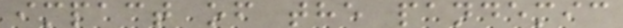impact of the pandemic
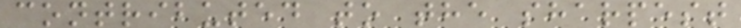contributed to the sharpest
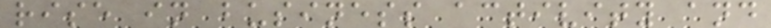rise in business activity and
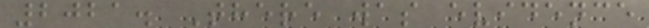2021. There was evidence
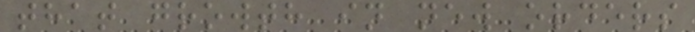that growth in new orders
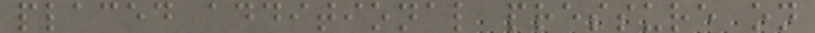placed additional pressure on
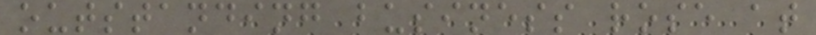outstanding business rose at
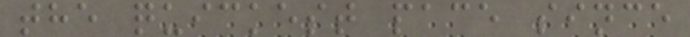the quickest pace since
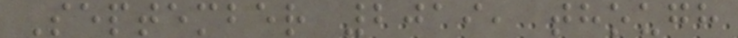September 2019, though
